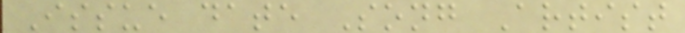Issue date Song Artist
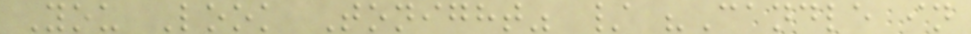You Look Tonight" / "Candle in
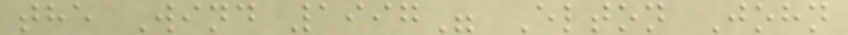the Wind 1997" Elton John
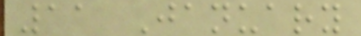11 January
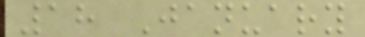18 January
